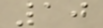10
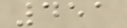451
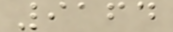9164
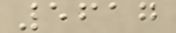5617
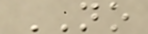NO
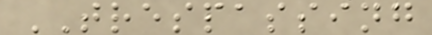TRESPASSING
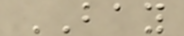BAY
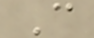C
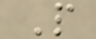P
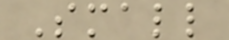Small
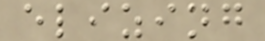elizing
